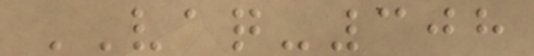VAQ-308
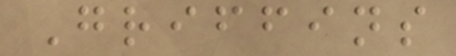Griffins
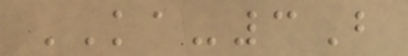KA-3B
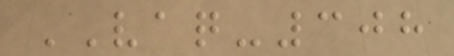VAQ-308
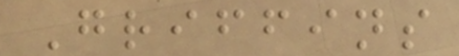Griffins
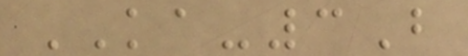KA-3B
